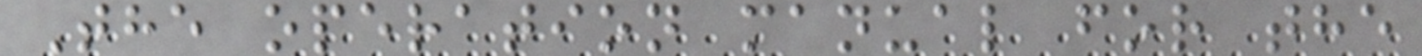The operation manual for the
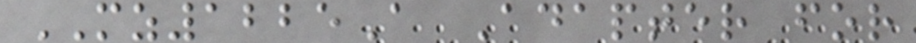MZ1225A Adapter for
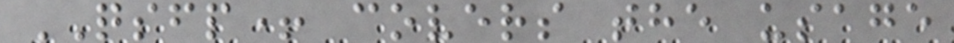QSFP+ covers the usage
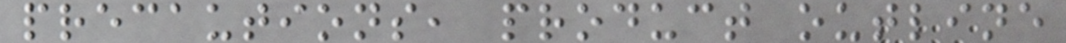precautions, product outline
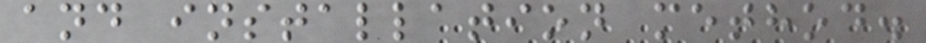and installation method.
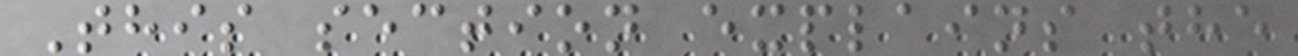This section explains the
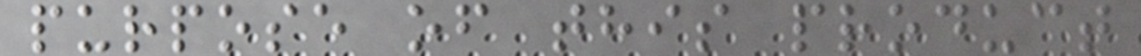purpose of this product
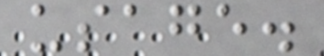usage.
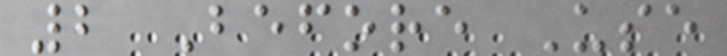2 Before Use
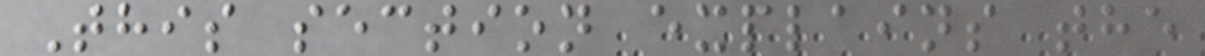This section explains the
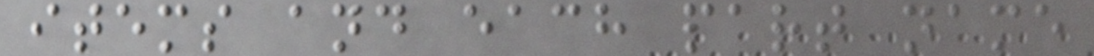items and each part name
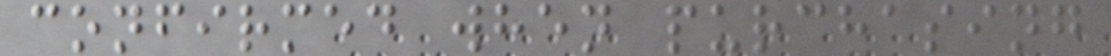confirmed when purchasing
